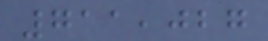711,027
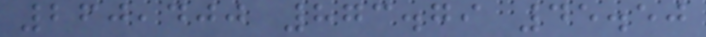260,400 873.79 45.50
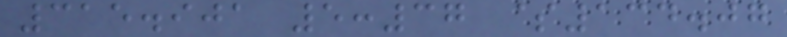315.901 5:37 $134.07
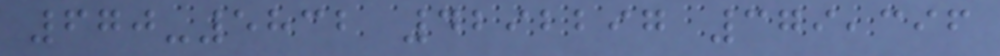670-5832 4292297 379,396
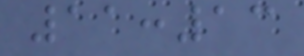11:13
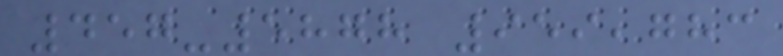457-5878 959,783
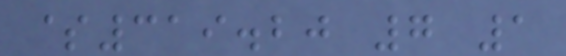$319.20 7 1
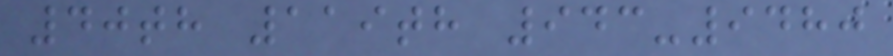40th 119th 943-9480
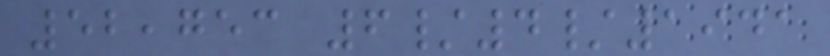52,753 6/4/1941
